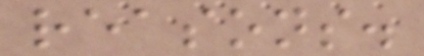reasons.
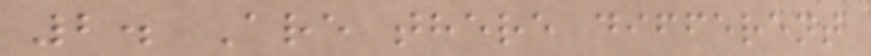2. Are there different
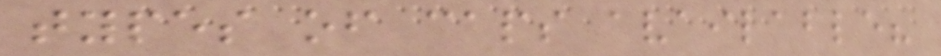types of caps available?
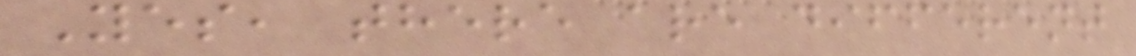Yes, there are different
